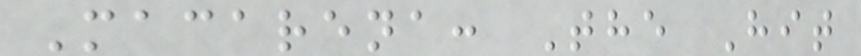Macarena: The Hit
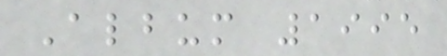Album 1995
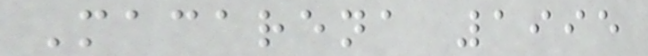Macarena 1995
